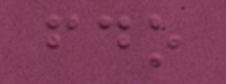fdo
